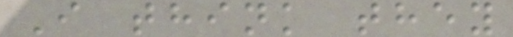I think they
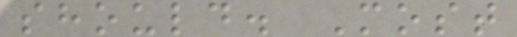should. Most
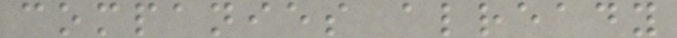companies already
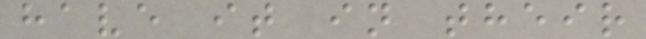have it in their
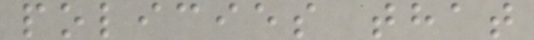policies that
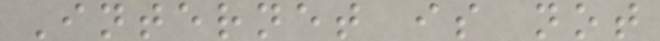Internet is not
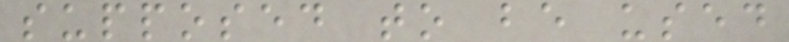supposed to be used
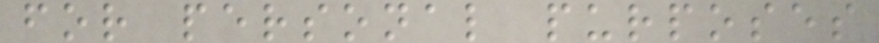for personal purposes
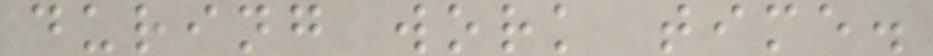during work time.
